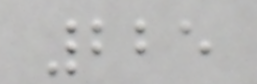225
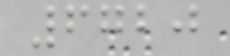6720
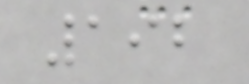192
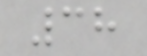38
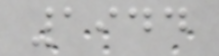1944
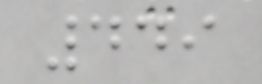449
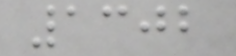1302
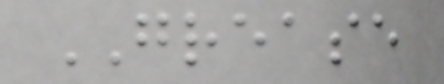GREASE
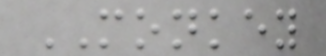MONKEY
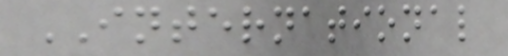INTERNATIONAL
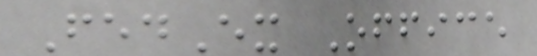FedEx Office
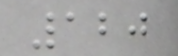120
